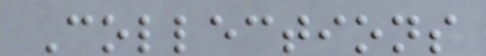Collections
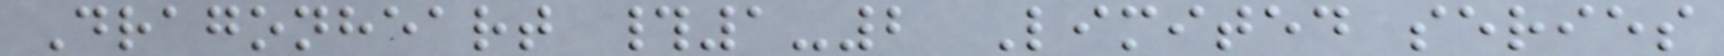Dragonheart #1-2 Limited series
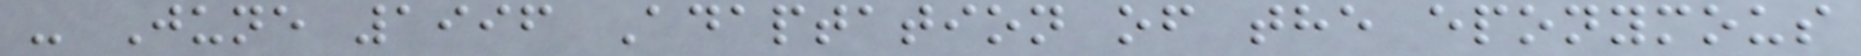- June 1996 Adaptation of the eponymous
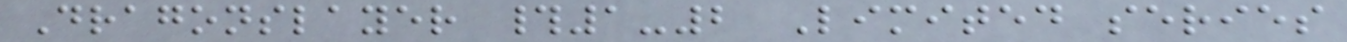Dragonslayer #1-2 Limited series
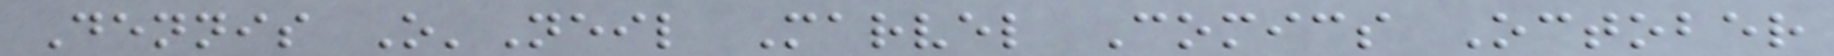Dennis O'Neil Marvel Comics October
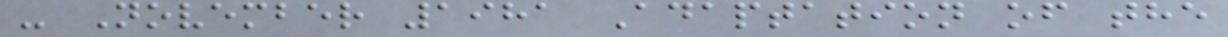- November 1981 Adaptation of the
